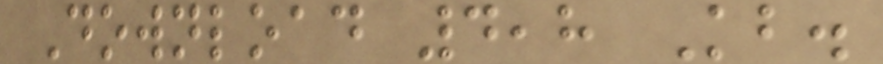Download 4,8 Kb.
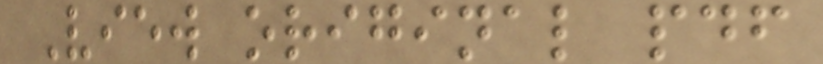View original pdf
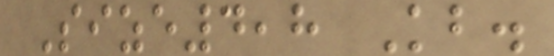Size4,8 Kb.
